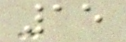15
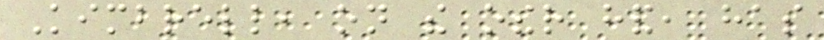Kimbrell, on the other hand, has
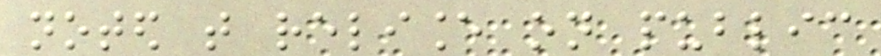noted that reliance on public
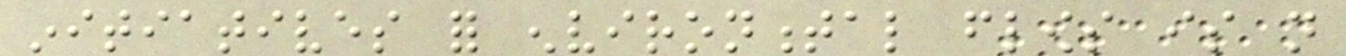initiatives for environmental flows is not
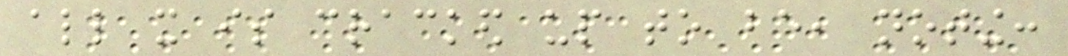all it is cracked up to be, noting:
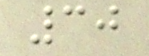30
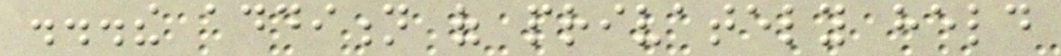...the addition of privately held
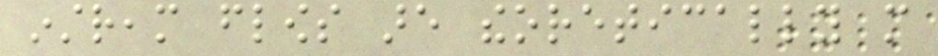instream flows are theoretically more
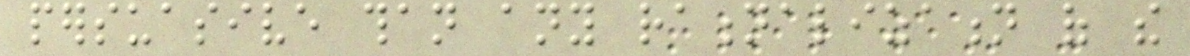persuasive than any rationalization of the
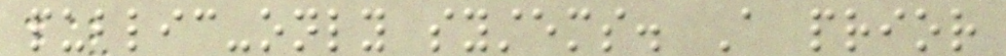public-only systems. A prior
